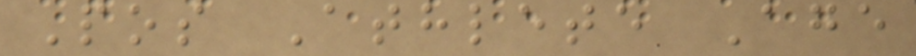Pos Athlete Age
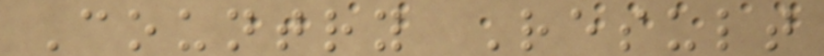Country Result
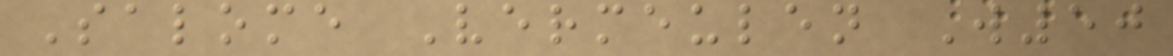Salome Vermeulen W50
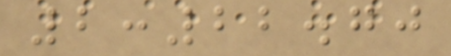2:22.70
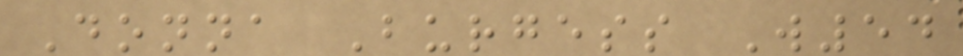Donna Burgess W54
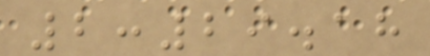2:29.18
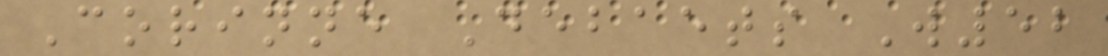Corinne Debaets W52
